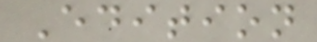Edition
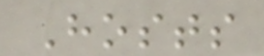Hosts
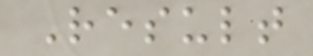Result
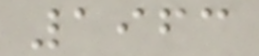1963
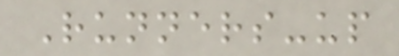Runners-up
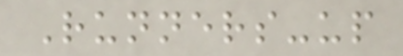Runners-up
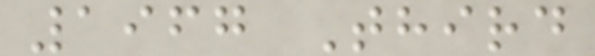1967 Third
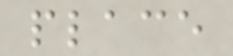place
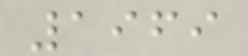1969
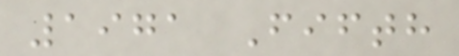1971 Fifth
